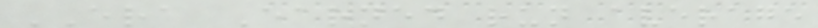ERA Earned run average
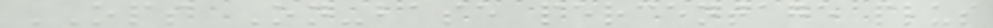OPS On-base percentage plus
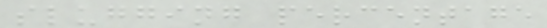slugging percentage
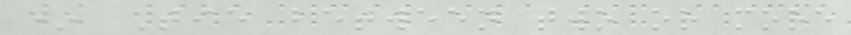* Tie between two or more
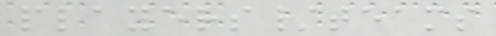players/teams
